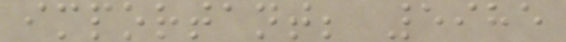important; 5985
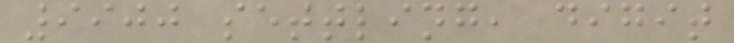9900 settling, digit
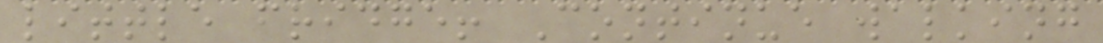little fridge! Continue walking
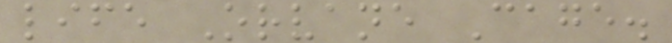life Orvane Cage.
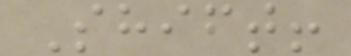Shift!
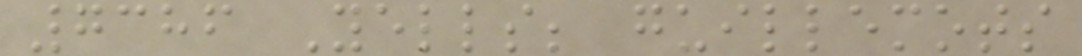7386 Yells; guillemots
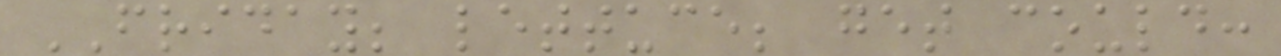FRIDAY; lettuce; get could:
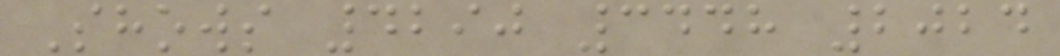Shows 4290 3448 2024
